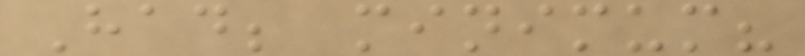Had; minimum?
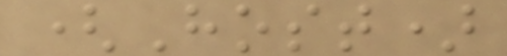(Host)
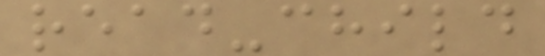read-child
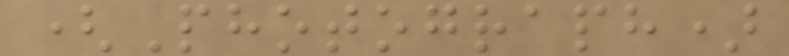(Photograph)
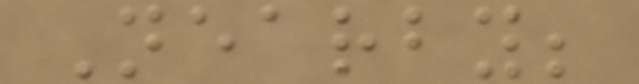Nearby;
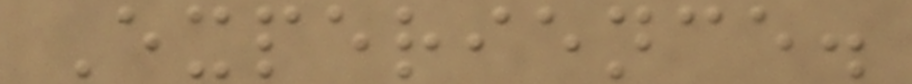Experience.
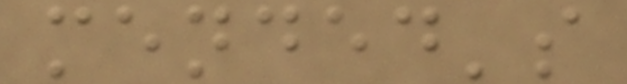mended's
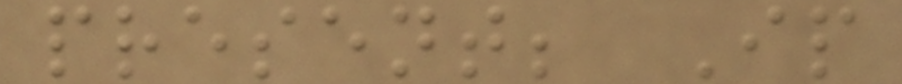present; Ip
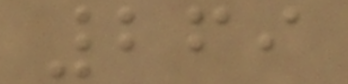269
